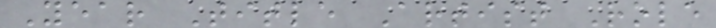Year Title Artist Role
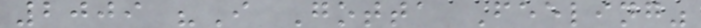2009 "I Gotta Feeling"
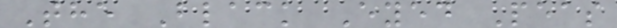The Black Eyed Peas
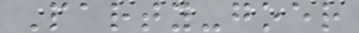Party-goer
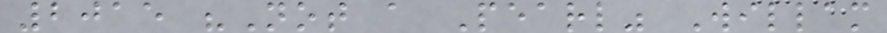2015 "Not a Pearl" Willam
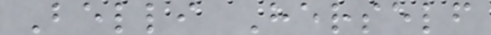Belli Herself
